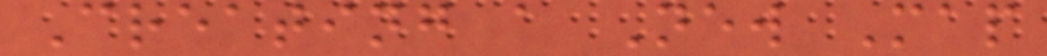Creating a New Map
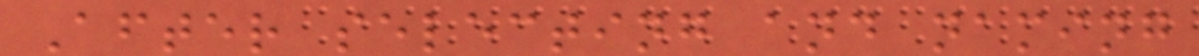After selecting and naming
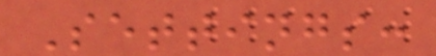Settings:
